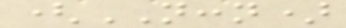(NCCN)
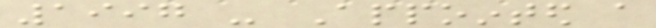1997 - Appointed a
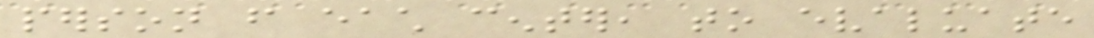person from each center, to evaluate
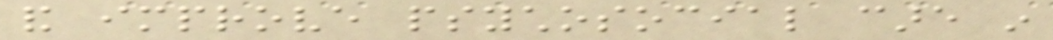and improve psychosocial care in
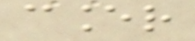cancer
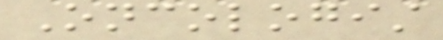Oncologist
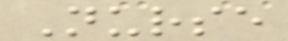Nurse
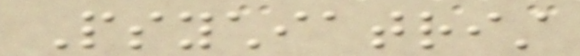Psychiatrist
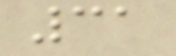31
